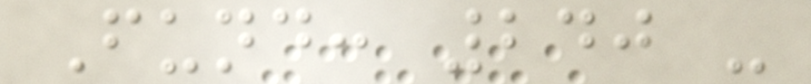Fund: 240 -
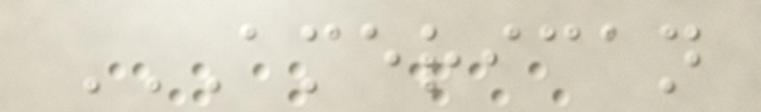AMERICAN
